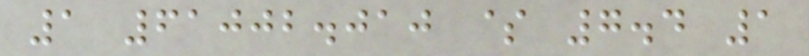1 61002.010 $ 7.4 1
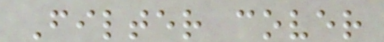Filter cover
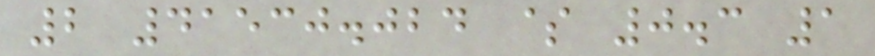2 41530.024 $ 0.3 1
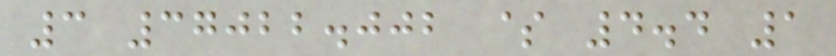3 37022.002 $ 4.4 1
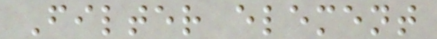Filter element
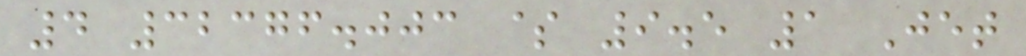4 32376.003 $ 9.5 1 Jet
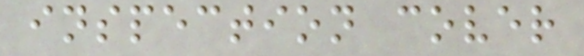inspection cover
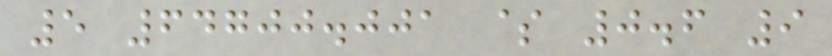5 64700.001 $ 0.6 9
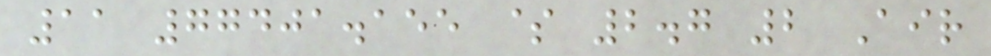11 77401.155 $ 2.7 2 Air
